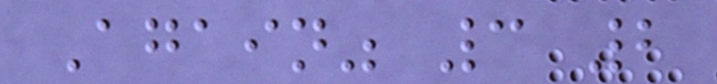Again" 3 2
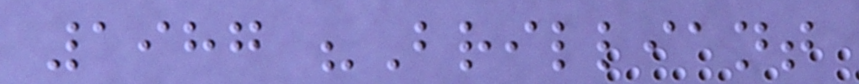1987 "Brilliant
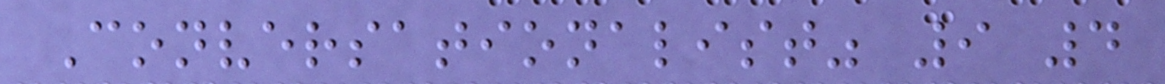Conversationalist" 9 4
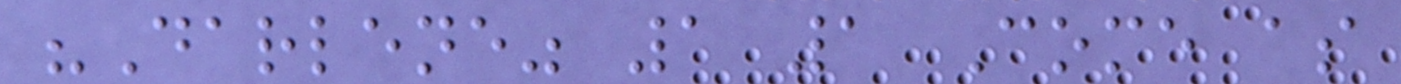"Darlene" 1 1 Come as
